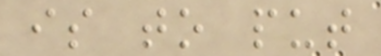is to put
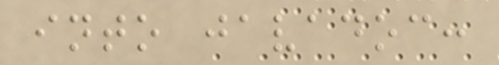into javadoc:
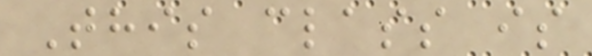This class is
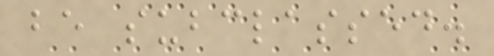be subclassed.
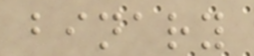binary
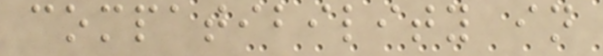compatibility in
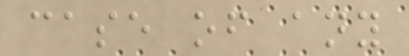case of any
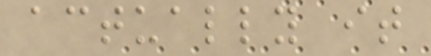actually it
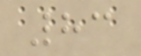83
